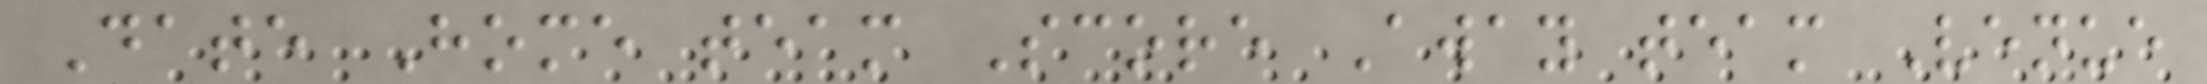Date Home team Score Away team Venue
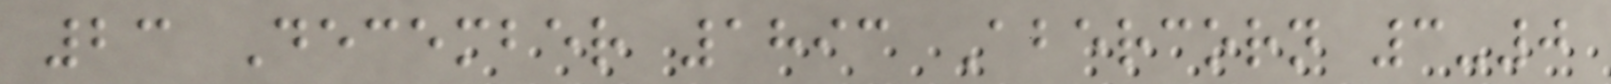23 December 1893 Abercorn 3-0
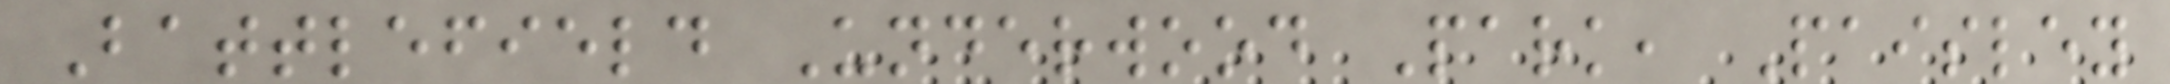Battlefield Underwood Park, Paisley
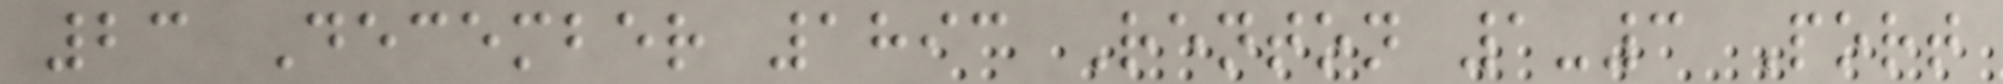23 December 1893 Renton 1-3 Port
